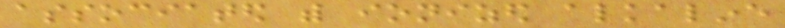associated with ionized alkaline
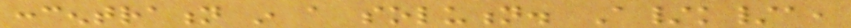concentration in a solution. A/k/a,
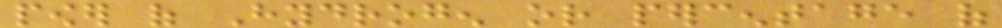power of Hydrogen or percentage of
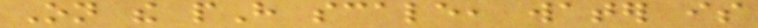On the pH scale, water is
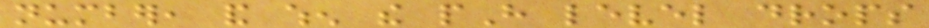number, and when the pH level drops
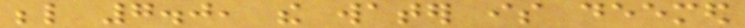below 7.0, the water is deemed
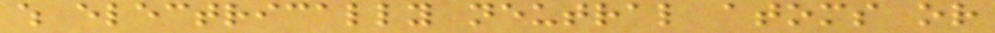which electrically neutral atoms or
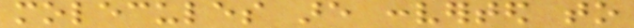molecules are converted to
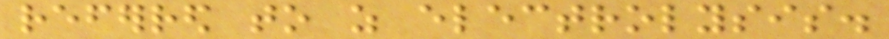referred to as electrolysis.
